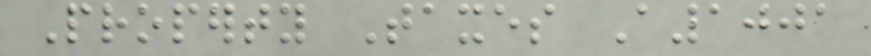Property Taxes A1001
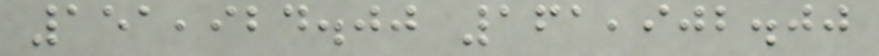151,924.00 161,902.00
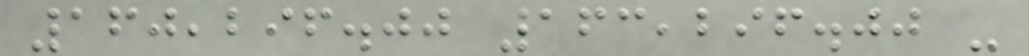160,296.00 163,296.00 -
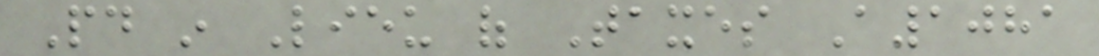Paid in Lieu of Taxes A1081
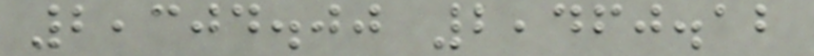2,304.00 2,460.12
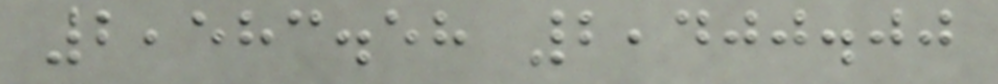2,583.58 2,400.00
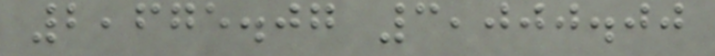2,675.07 3,000.00
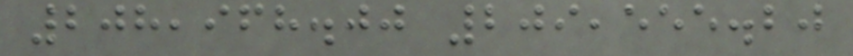208,968.00 209,555.20
